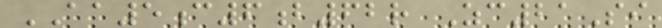AA5c6b62r Zc21Si
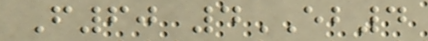F60 4EB4
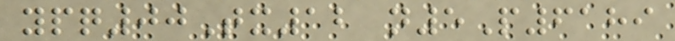ypq00Tx12 n5P6189
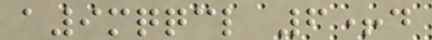a9mqqcl 6+d
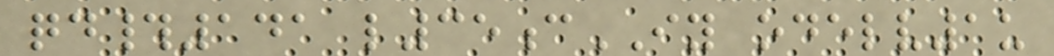qd#141 l35cIY odelv1u
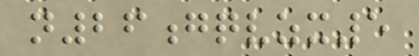n26gqvzx5
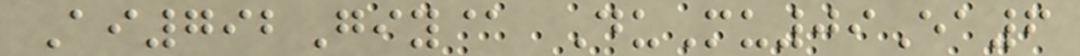Ai792Giy@ DuMu09Ea6
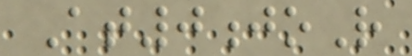At0joR
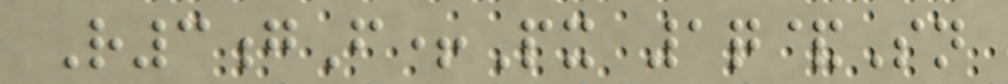R3gF+Px 1q&Sn
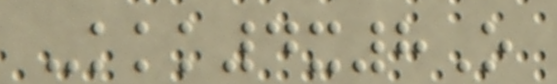-kkk4x8O
